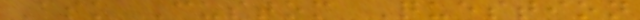Ask Custom Question
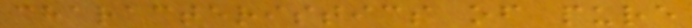characteristics of pure
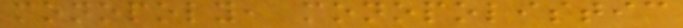monopoly, monopolistic
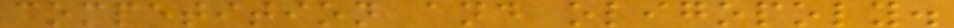competition and oligopoly.
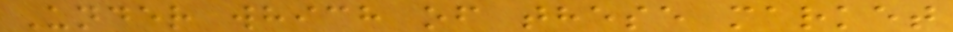Under which of these market
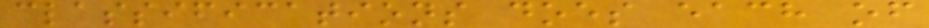classifications does each of
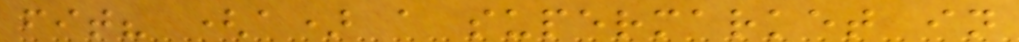fit? (a) a supermarket in
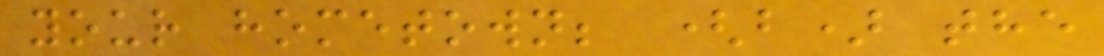your hometown; (b) the
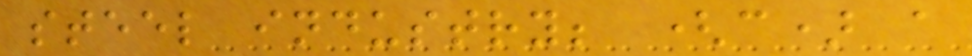steel industry; (c) a
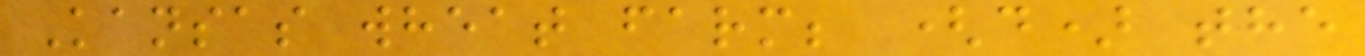Kansas wheat farm; (d) the
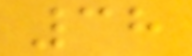38
